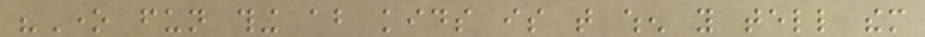"One fun thing about kids is that when you tell them
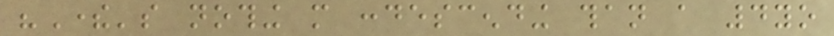"There's nothing more condescending than a 4yo
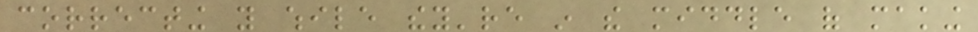correcting you while they're in the middle of making
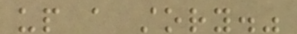up a story."
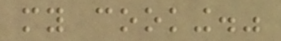my cooking."
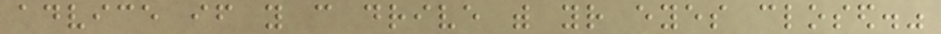advice if you can drive with your eyes closed."
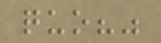quo?"
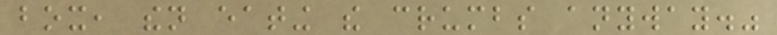box, then eating the crumbs anyway."
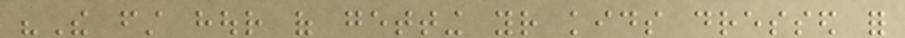"The first hour of getting your kids dressed for
